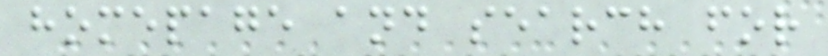homepage and search for
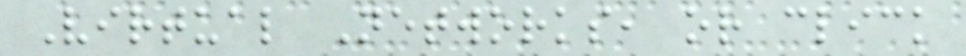Virtual Networks, or click
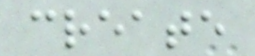create
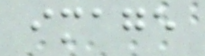image
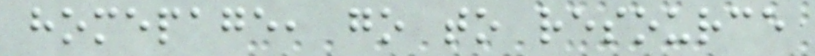homepage, go to resource
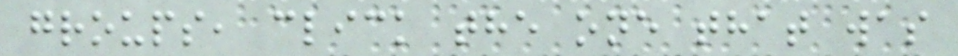groups, click the one that was
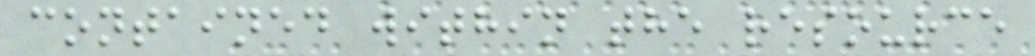contained within the resource
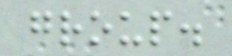group.
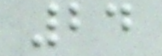24
